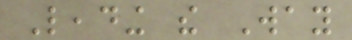Leading the Way
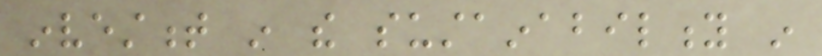investment in the sustainability in
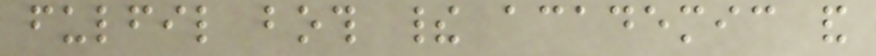fulfil both their academic and
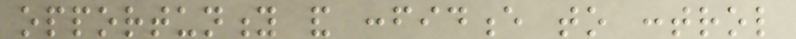opportunity and confidence to control
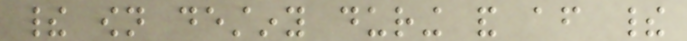their own destiny during and after their
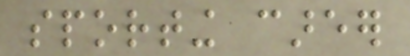sporting career
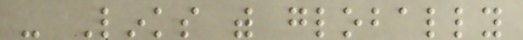- Links with globally
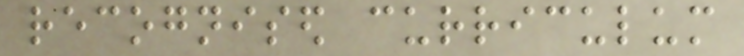recognised curriculum
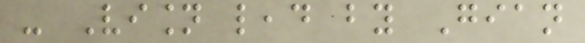- Vision lead by Gian
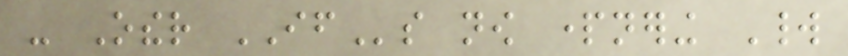- Other IFs now partnering World
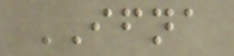IFNA
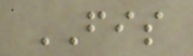FIS
